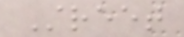Street
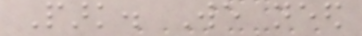Park. We need
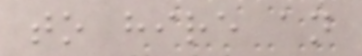to hire an
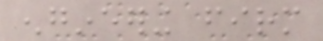engineering firm
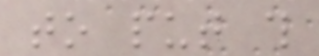to put this
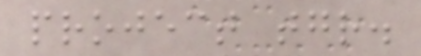project together.
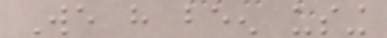We have been using
